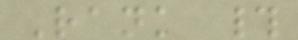Rank #
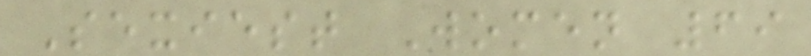Sexiest Women 69
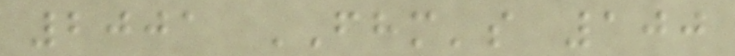2001 FHM's 100
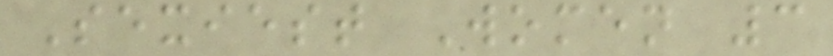Sexiest Women 3
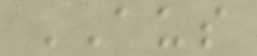AUS
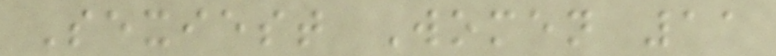Sexiest Women 11
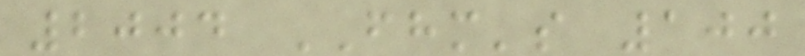2004 FHM's 100
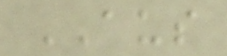AUS
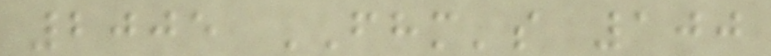2005 FHM's 100
